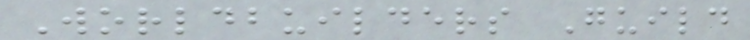Worldbuilders Guild
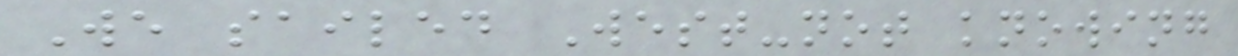We sailed West-not knowing
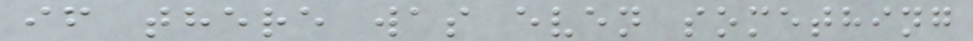if there was even something
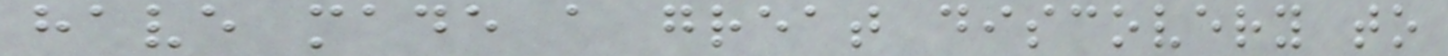have made a great discovery to
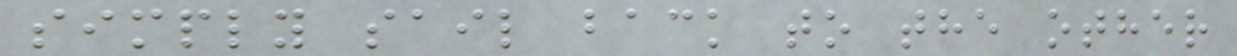simply sail back to the other
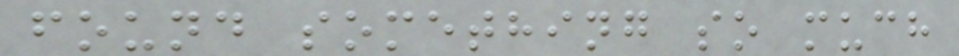found something so much
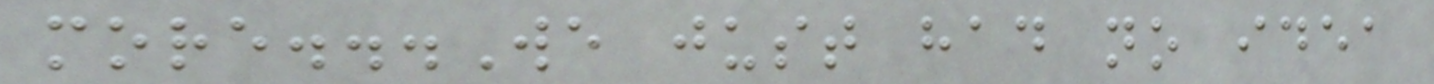more...We just had no idea
